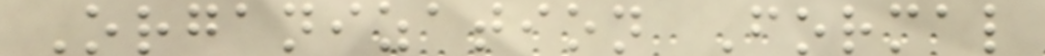Organization Formal
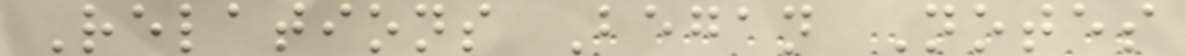Relations Began Notes
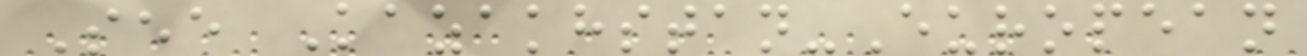See Kazakhstan-European
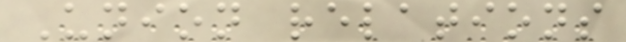Union relations
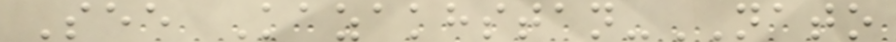See Kazakhstan-NATO
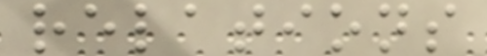relations
